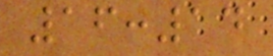16:14
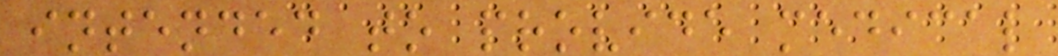intended to provide medical
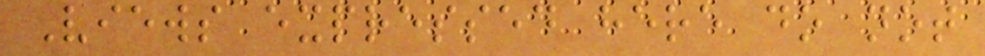Views expressed here do not
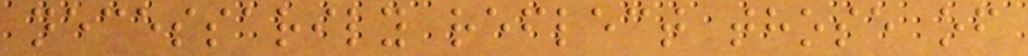necessarily reflect those of
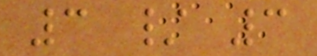3 / 3
